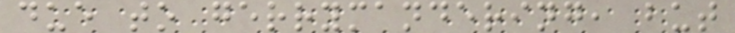due to gerrymandering, but
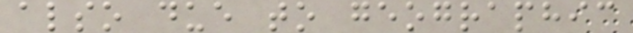also due to geographic
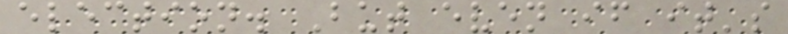election. But even if it's
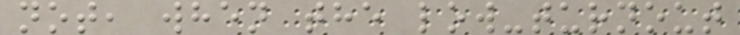not, when the low-turnout
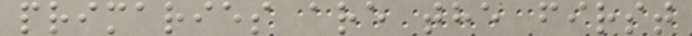primaries are the first
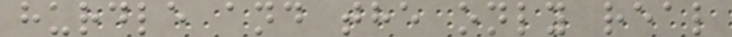hurdle and the only real
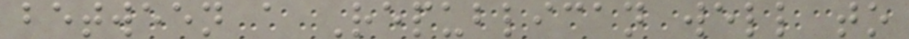between a Republican well to
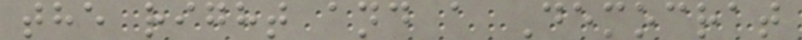the right and a Democrat
